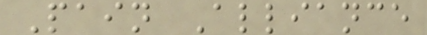Pain Alliance
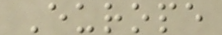Europe
